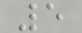5
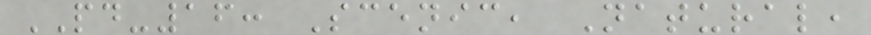PD-16: Scenic, Natural,
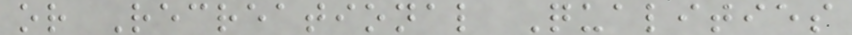or Recreational Qualities
